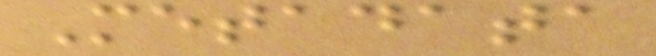Metadata
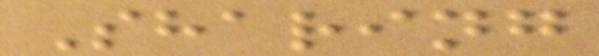Sharing
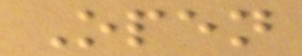Open
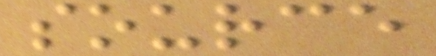source
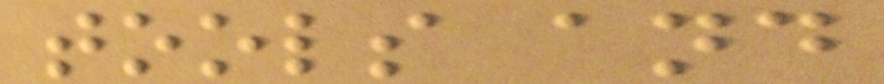tools and
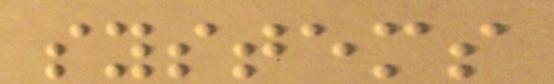systems
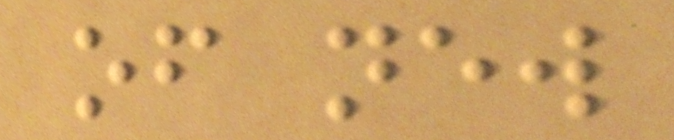of new
